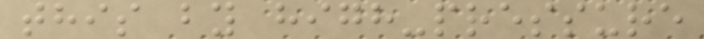this by high-pressure
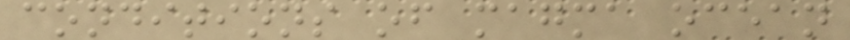conditions of magma ocean
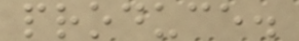produce.
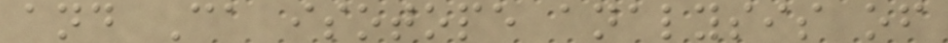and Ca isotope analysis of
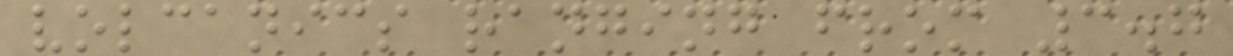volcanics ranging from 3.7
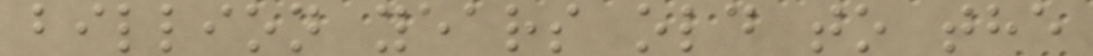billion years old to the
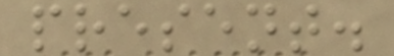present.
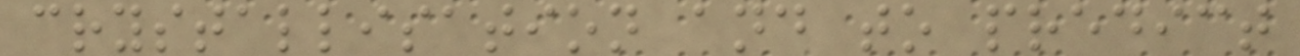crystallisation and to predict
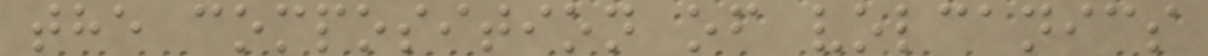the composition of volcanics
